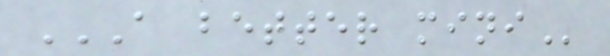A BETTER MINI
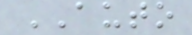AUTO
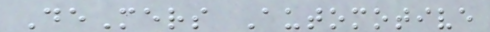DeMers Automotive
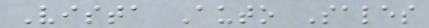Vista Auto Sales
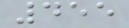455
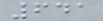641
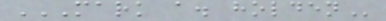MARK A. HOLDEN
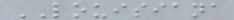LOUISIANA
